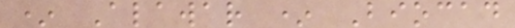* Alawar * Biocad
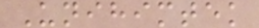Unihimtek
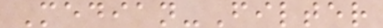Median-Filter
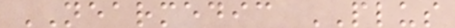NEARMEDIC PLUS
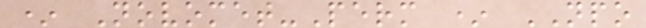* Novomet-Perm * NPO
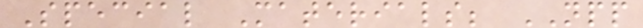Special Materials; NPP
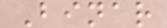Binar
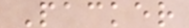Packer
